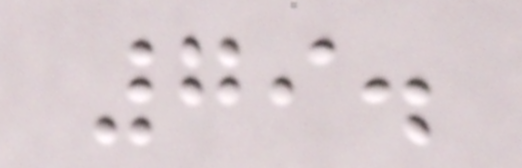79.
